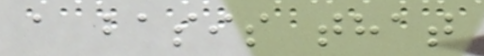a basis that
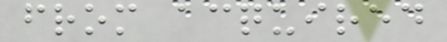from acquired
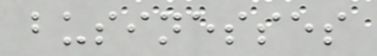businesses
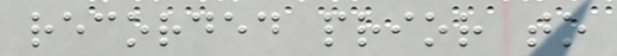recorded prior to
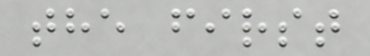the first
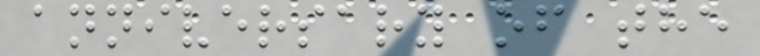anniversary of the
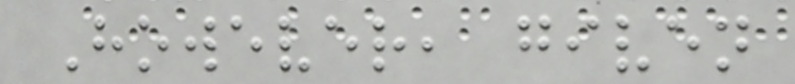However, given
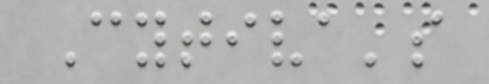Cytiva's
